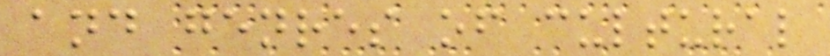and genres of cultural
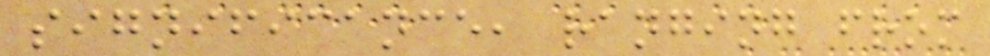significance, ranging from
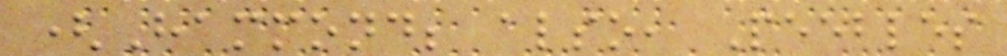(Hammond; also, Peebles
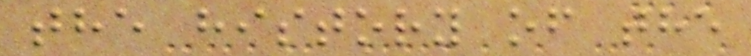the history of the
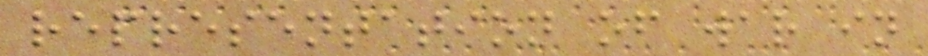representation of war in
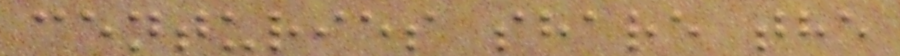centuries share the
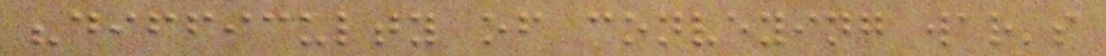"difficulty of conveying war's
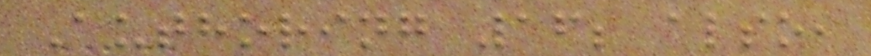Authoring 16; also,
